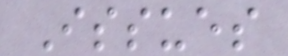Issues
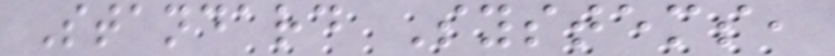Standard Systems,
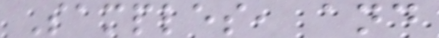Samples, and
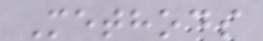Methods
